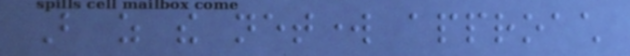But as the network approach
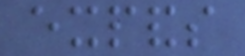expands
